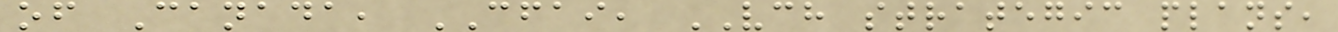of Canada, CFAI, VCH strategic plans,
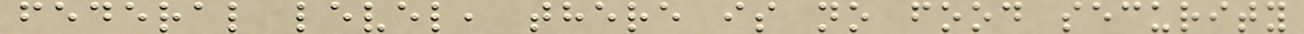federal level, there is no food security
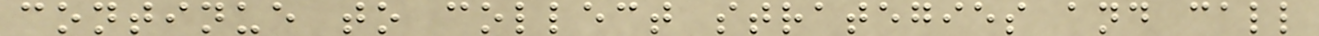continue to collect strategies and call
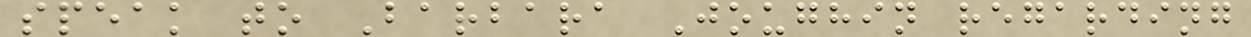speak to Barbara Joughin regarding
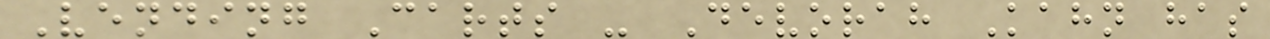Vending Carts - Devorah Kahn has
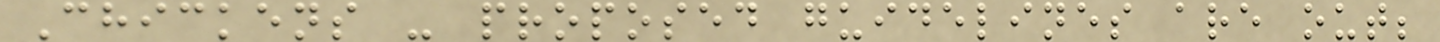Chickens - proposed guidelines are out;
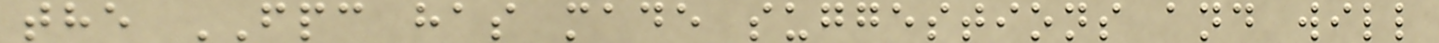the FPC has made suggestions and will
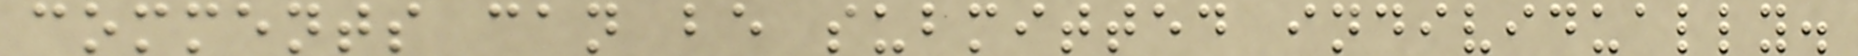comments can be submitted individually.
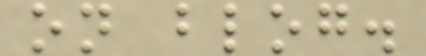on blog.
